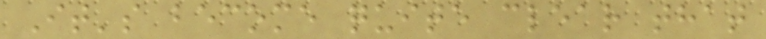It's become quite clear that
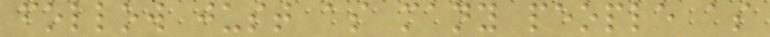follow just as many people as
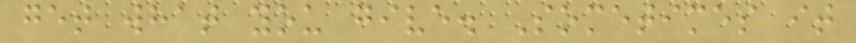get what you give. Sometimes it
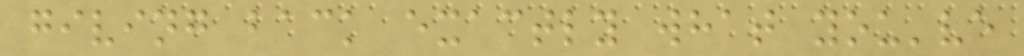giving back exactly what you've
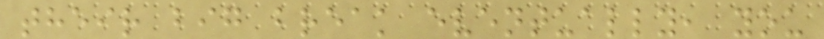their big break eventually, you
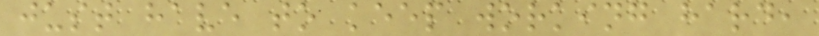just have to keep working hard,
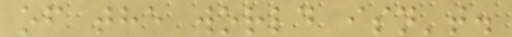of the world isn't.
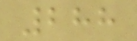288
